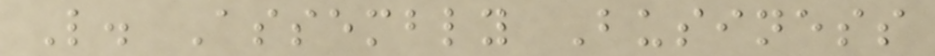L. Assembly Business
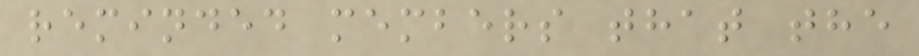reminded members that the
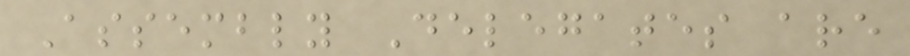Assembly Delegates are
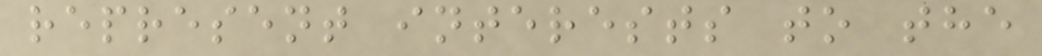represent interests to the
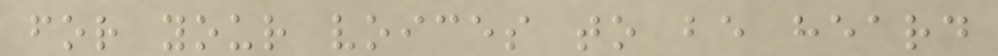for your voices to be heard
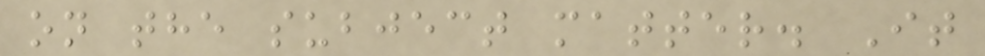on the subject matter. It
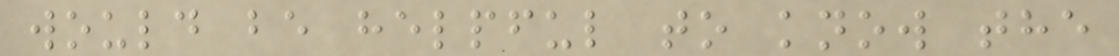would be helpful to know the
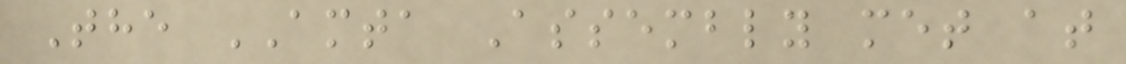The AMTA Assembly met at
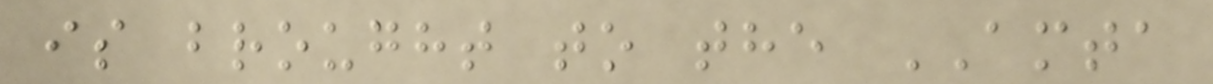is brought to the AMTA
